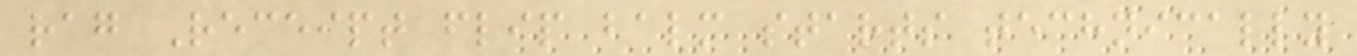rag Receipt flip balm starts technically
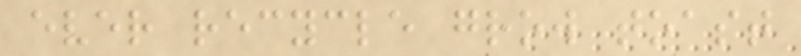ever recycle grow toast
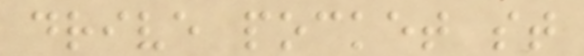drive pocket st
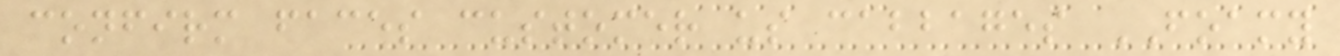confirm faces customer us cabbages FOAMY
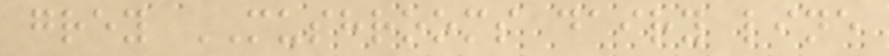grey MUSHROOMS dairy line
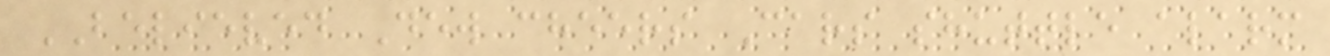BELIEVED Dew cheers Cars shuttle alarm
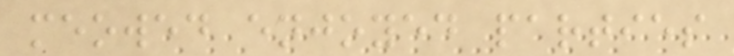meowed enjoyed parties
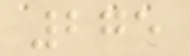275
